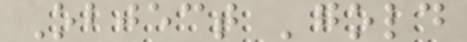Object 'gold
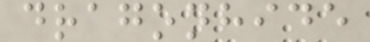dragonhide
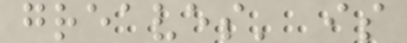greaves' is
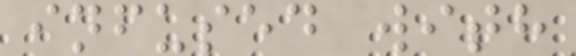infused with
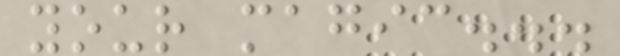your magic...
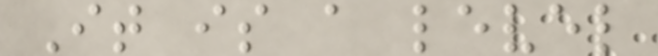It is a level
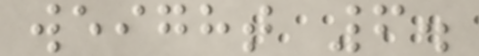weight 6.
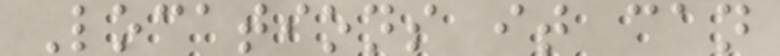Locations it can
